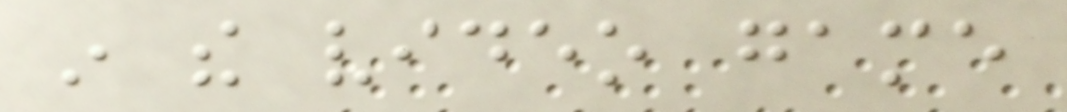in the video game
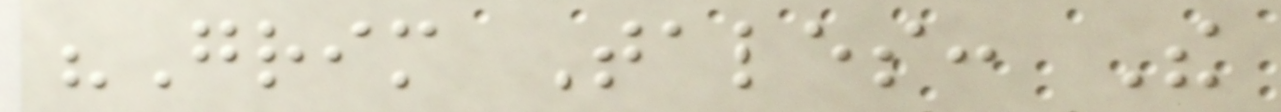"Grim Tales: The
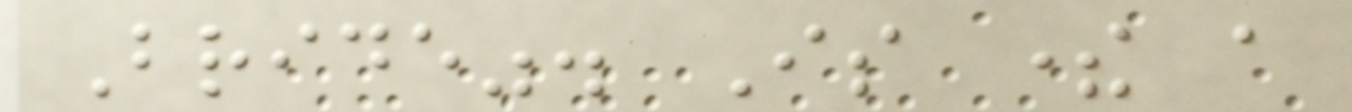Bride". Is there a
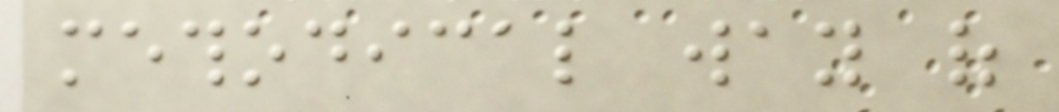methodical way of
